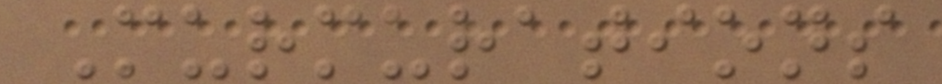Murmurations
